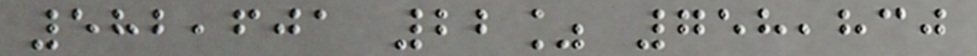582,601 22% 758,830
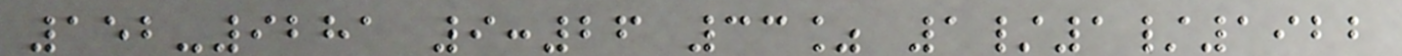152-9281 9:26 33% 1/1/1922
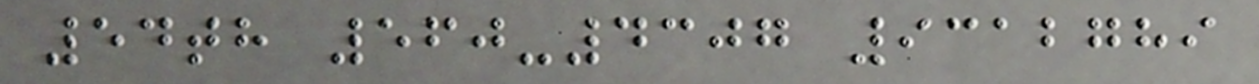54th 560-4307 9312789
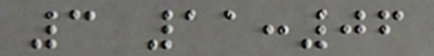3 11:06
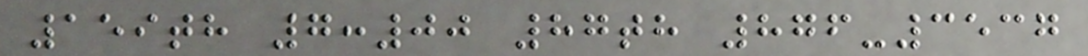159th 7:00 87th 876-3537
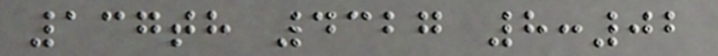137th 4327 8:02
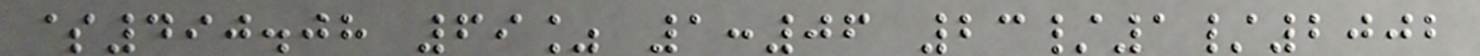$490.08 69% 1:06 23/1/2002
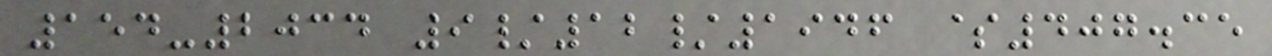154-2034 9/12/1946 $407.35
